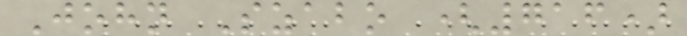John Szabo (716)
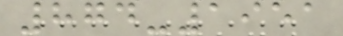874-1951
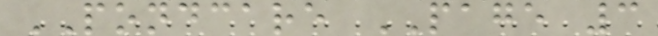PONDCARE PAGE 3
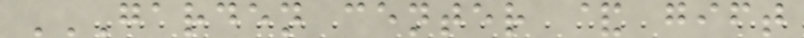GARDEN CENTER & GIFT
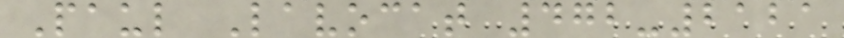Paul Lavocat 472-2121
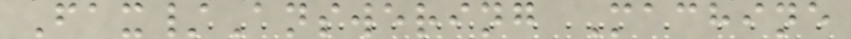Fax/Answering Machine
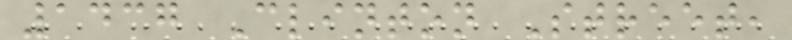1437 Clinton Street,
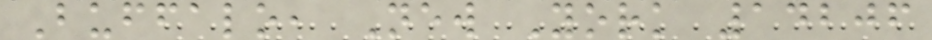Buffalo, New York 14206
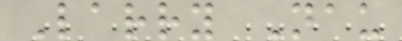Larry Nau
